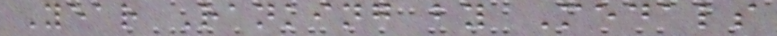Year Ranking by Medals
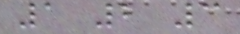1 2 3
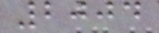2004
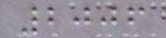2006
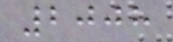2008
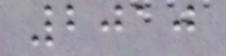2010
